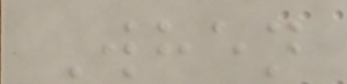When
